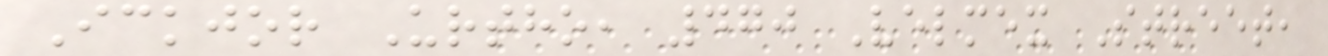Ickjor Urtho, 470 Velmex Street,
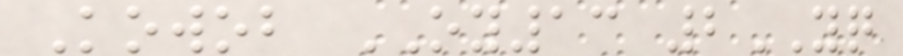Kowob OY13 2YQ
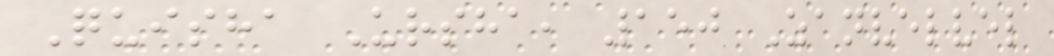Quisha Ursha, 150 Zanvelvel
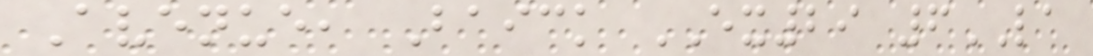Avenue, Baick EX29 6LA
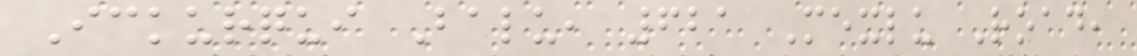Ickurqui Balu, 621 Mexlu Road,
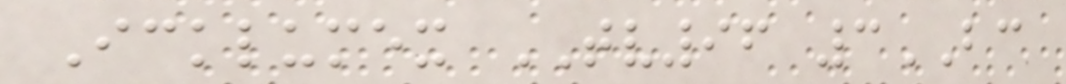Icklumex TV96 3BC
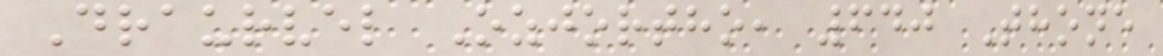Draurvel Ozjortho, 640 Thone
